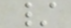/
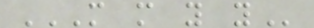M M Y Y
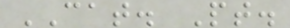CAT. Pt.
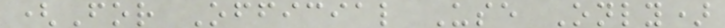(For Official Use Only)
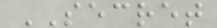SECRET
